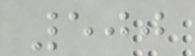500
